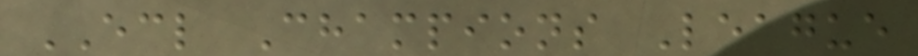ECL Champions League
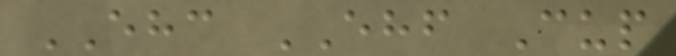EHC EHF Cup
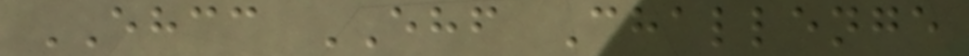EHCC EHF Challenge
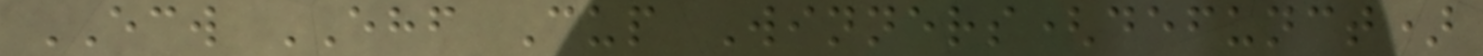ECW EHF Cup Winners(defunct)
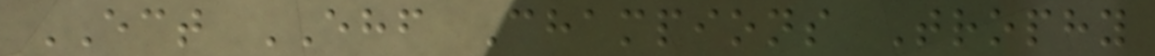ECT EHF Champions Trophy
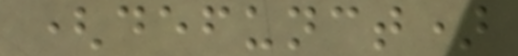(defunct)
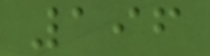196
